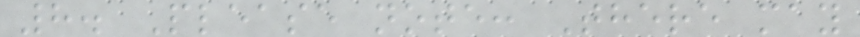8. Please note: There may
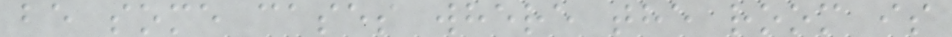be some cases where the room is
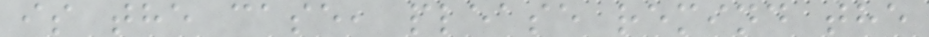is the case, please remind the
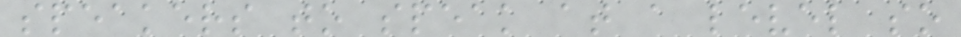speakers to speak at a level so
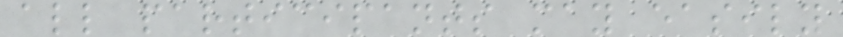all participants may easily
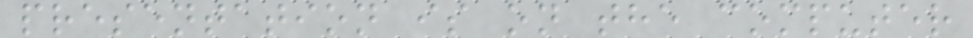presentation is on the computer
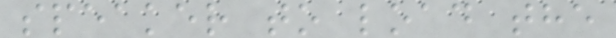speaker to load the
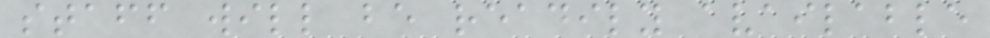staff will be readily available
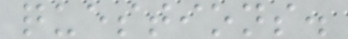questions.
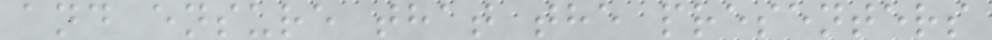and ensure that the presenters
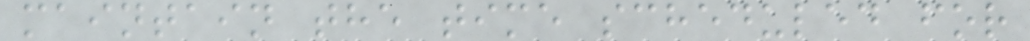maintain the time scheduled for
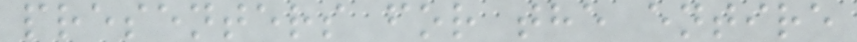presenters for the entire
